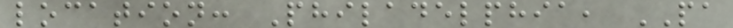location: Philadelphia, PA
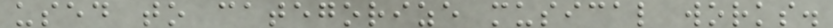used to categorize musical works.
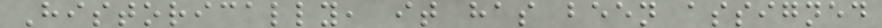Historically, it has been assigned
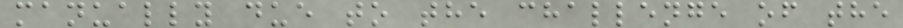manually due to the challenge of the
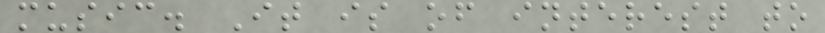music. It is of interest to
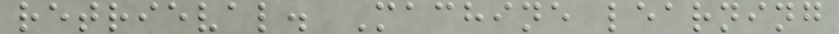retrieval. Machine learning
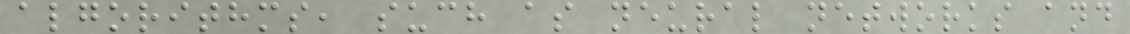algorithms, such as neural networks and
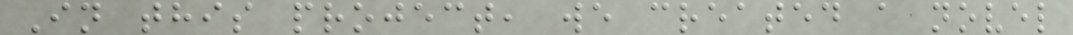In this project, we created a novel
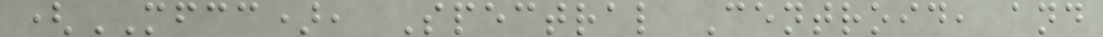(MFCC), Spectral Centroid, and
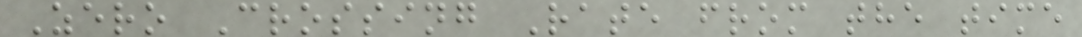Zero Crossing Rate from the time
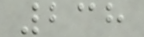238
